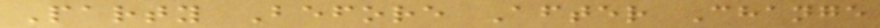Party Before After Change
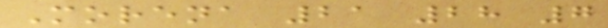Morena 21 28 7
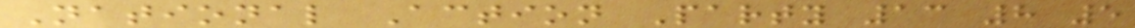National Action Party 13 8 5
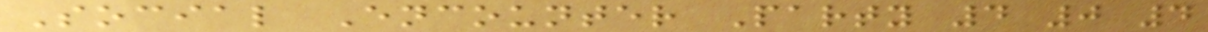Social Encounter Party 4 0 4
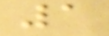1
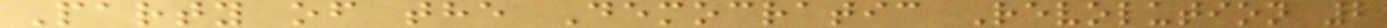Party of the Democratic Revolution 2
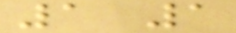1 1
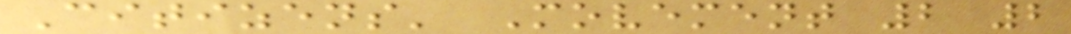Citizens' Movement 2 2
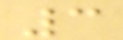3
